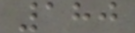180
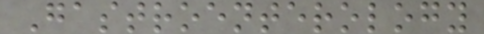Gastroenterology
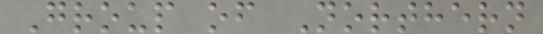Group of Northern
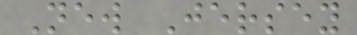New Jersey
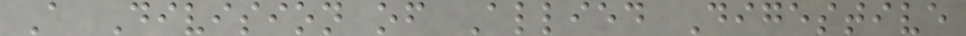A Division of Allied Digestive
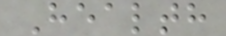Health
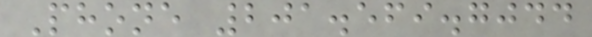Phone 201.569.7044
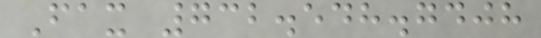Fax 732.548.7408
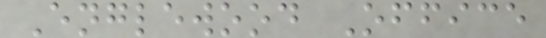Englewood Office
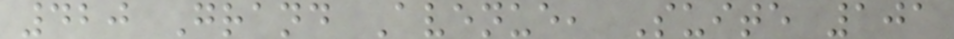420 Grand Avenue, Suite 101
